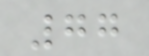77
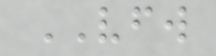VFW
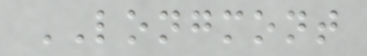LONGMONT
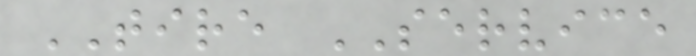TIRE SERVICE
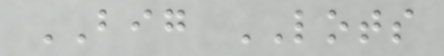BIG LOTS
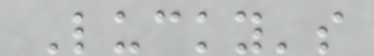Lucky's
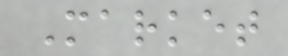Market
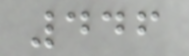446
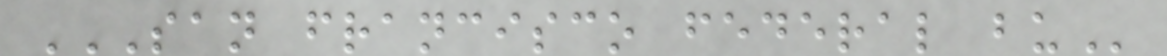SAN FRANCISCO FEDERAL BU
